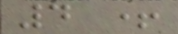4 +
